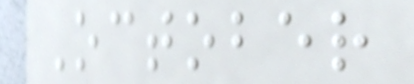October
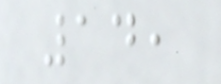14,
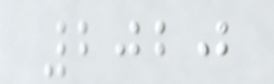2020
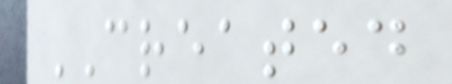CREATED
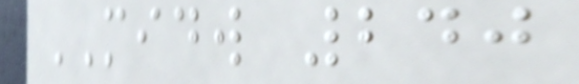MIDW 240
